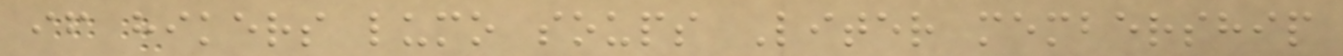if hikers lumo soups Liter membership
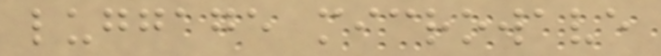luggage microwave
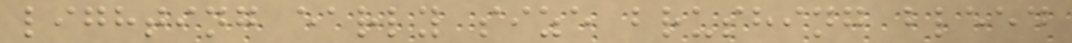lighting early size brushing bleed
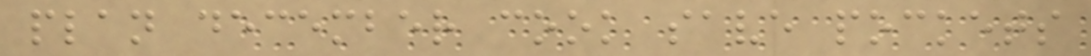plan december cook save pockets
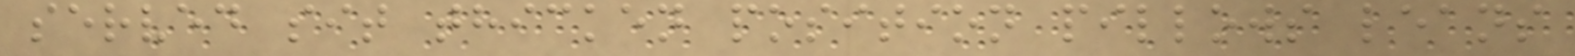served sit thicken position pillows leans
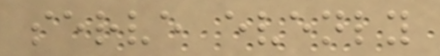serve evenly
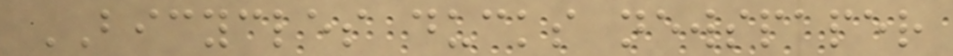BICYCLES ducks newspaper
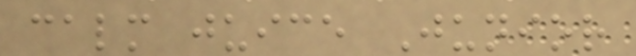calm juice Junior
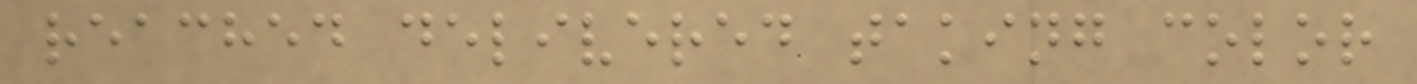reached delivered taking color
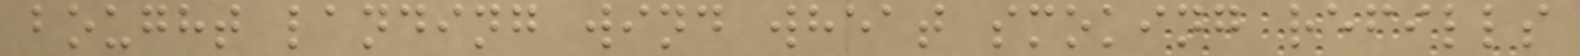bought landing wind wheat smoking refills
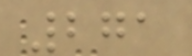271
